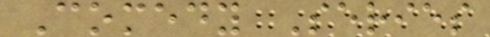Comedy Series
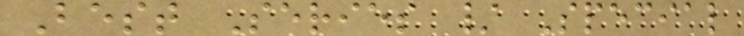Best Series / Special
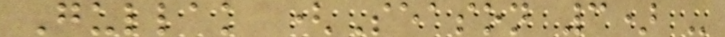Gullak (Season 3) -
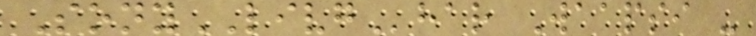SonyLIVGhar Waapsi -
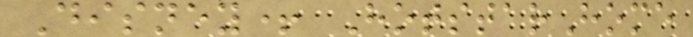Disney+ HotstarHome
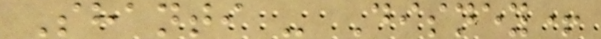Shanti - Disney+
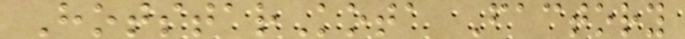HotstarKota Factory
